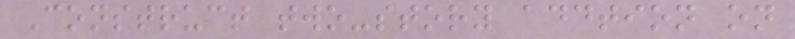Construct two-story addtion on
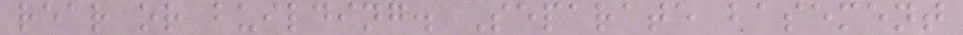rear or building. Separate basement
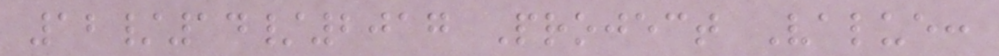12/14/2017 Project Value:
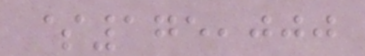$175,000
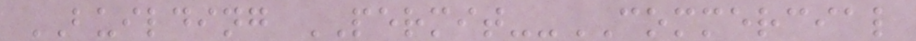BUILDING PERMIT--COMMERCIAL
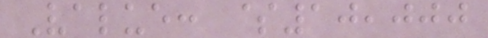Value: $10,000
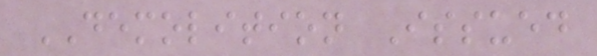DEMOLITION Issued
